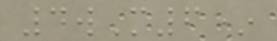4wM6*
